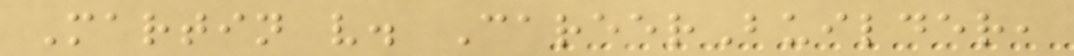Martin v. CareerBuilder,
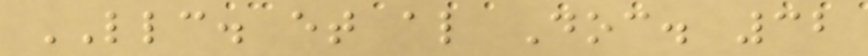LLC. et al Doc. 32
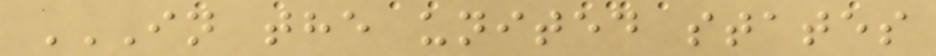IN THE UNITED STATES
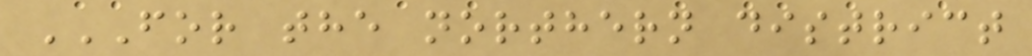FOR THE NORTHERN DISTRICT
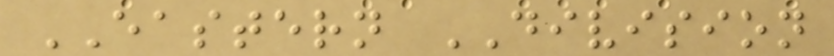EASTERN DIVISION
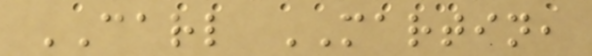CARL MARTIN,
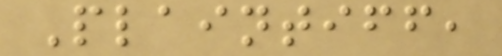Plaintiff,
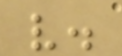v.
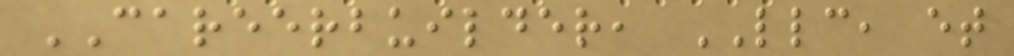CAREERBUILDER, LLC, et
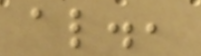al.,
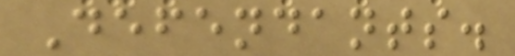Defendants.
